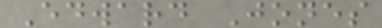Edward Jones
